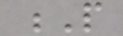P
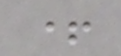+
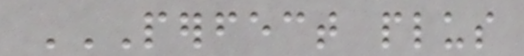PERFECT PLUS
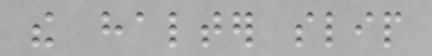the halter slip
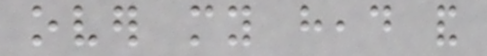over my head and
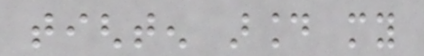tighten around my
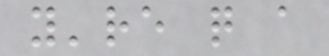you're quite a
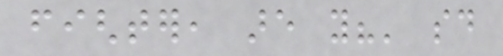fighter, are you?' said
